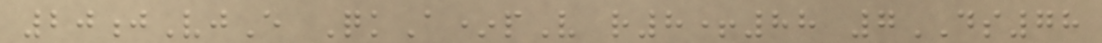20jVjE QkA*pV r8+88 7DS78
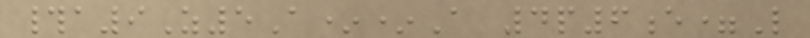#a9Z5A**A 4p6e=L
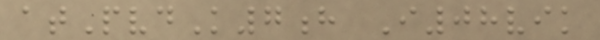atPvdK7h I08vik
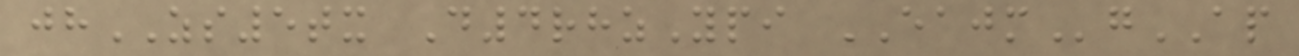jhZS5tx D4rhzYpi EAJMgAP
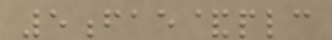5fae&plc
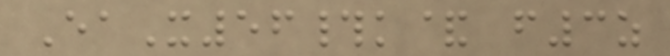EaX56#k& f3z
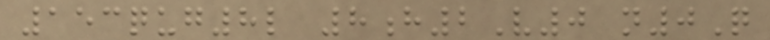153qug8l 8h2V0 n0Q
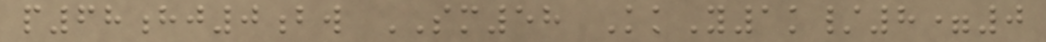p68hj0bw SM58 KkY1k/8=0
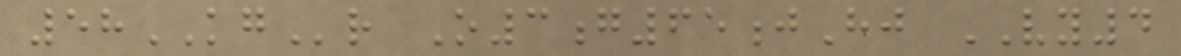58KGr O3g65jHj VY4
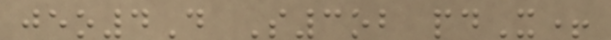jeo4D S3ob pdX+
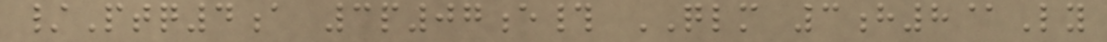/Ptq4a 3p07e# QLM 3h8@Ly
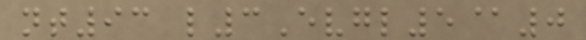nt93 l3Evgl5@0
